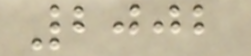2002
